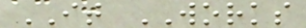IT WORKS
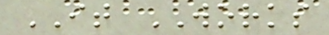IT WORKS
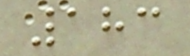183
